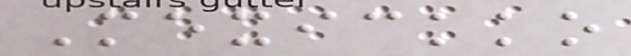Mexickko
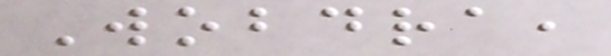Wobdra,
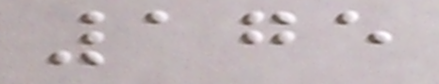175
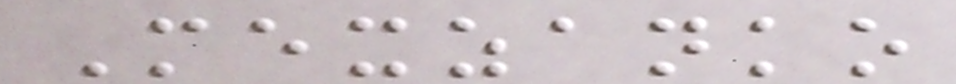Mexzanko
